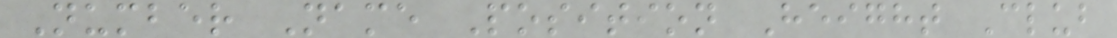Number Name Position Height Club
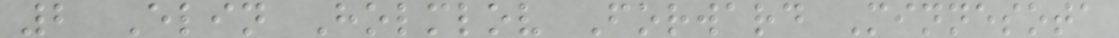2 Elin Holmlov Forward Minnesota
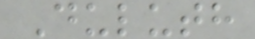Duluth
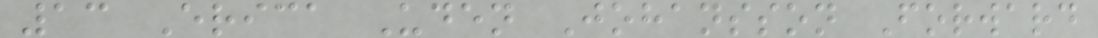13 Erica Uden Johansson Forward
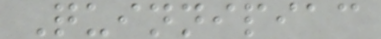Quinnipiac
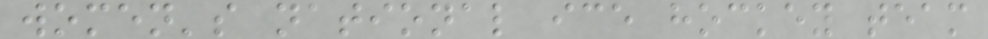women's national ice hockey team
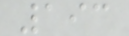193
